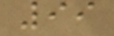99
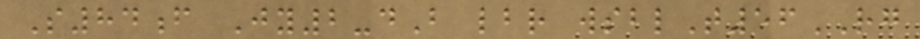S84f Jy2-dB lbr wsblT56RG
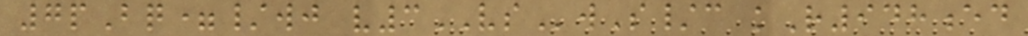7pBq=/wj v3VSwS/c kR948ed
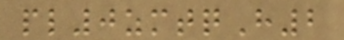pl0zmtqH2
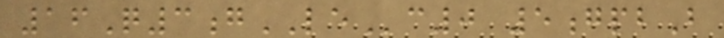16Q3gLEc0 5gpbB
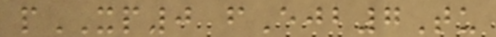pXP0 fEjb7Tu
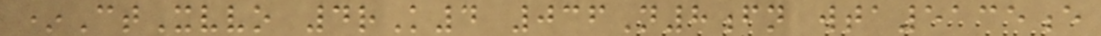*CtXvvo 4rK4 036N8fn wta5135e
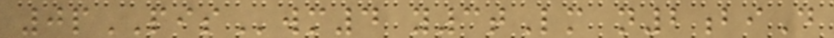0pPISwm4 y3tLm n2biD
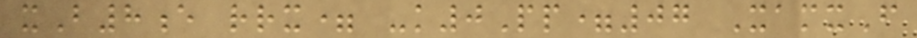xB8e rrx= -k0Pp=07 XamxF
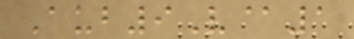Aub9V@1
